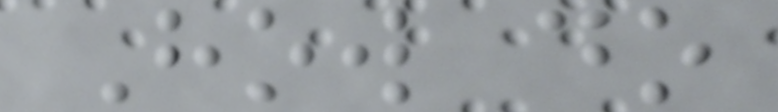How do
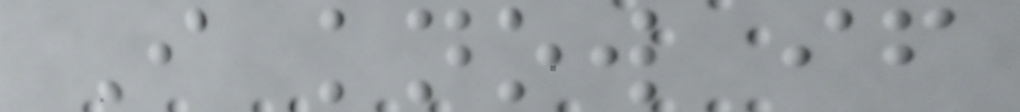I know if
